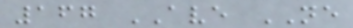167 AVE NE
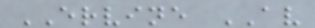ERVINE AV
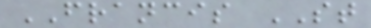FRANCIS ST
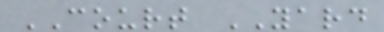COURT YARD
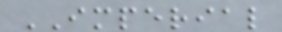IMPERIAL
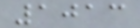1013
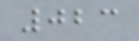023
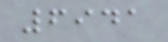6941
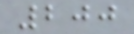200
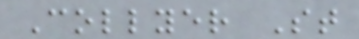Collyer St
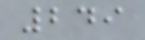249
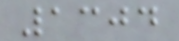1304
